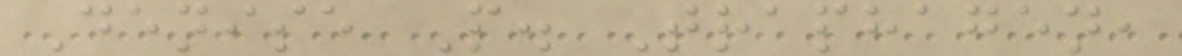Denise P. Traphagen,
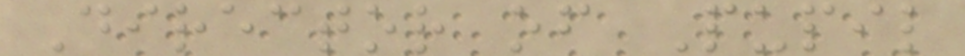Director of Pupil
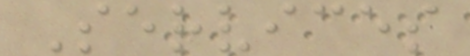Services
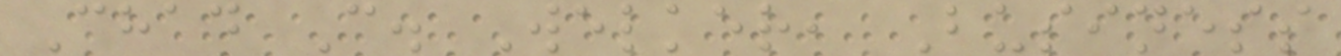Chad C. Welker, Business
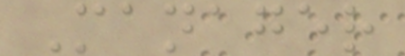Manager
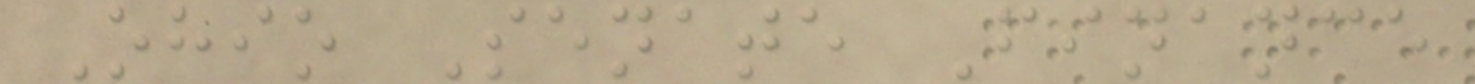Ohio Senate Finance
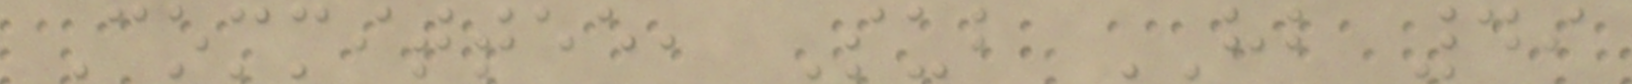Committee, Sub HB 49
